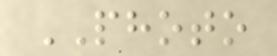PHOTO
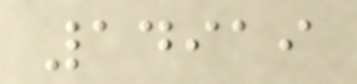14919
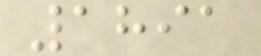1891
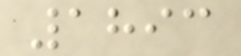1893
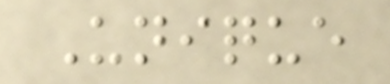Unique
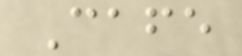Cafe
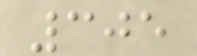305
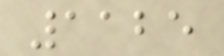1125
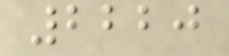2220
